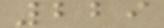229
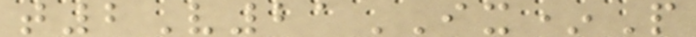t2V21IX*P
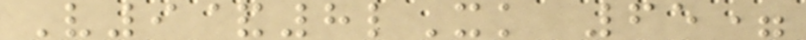V9&8lXk 65=
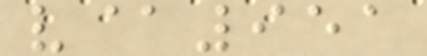v@951
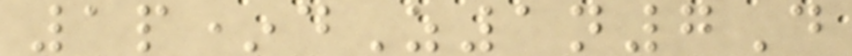1p*dZ1n7D
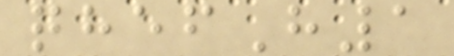qhefH1
